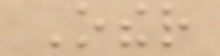Other
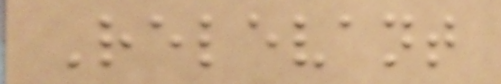Relevant
